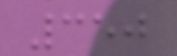350
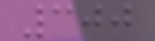300
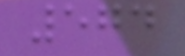574
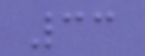33
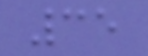35
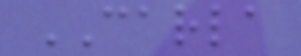CARLA
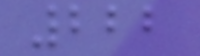222
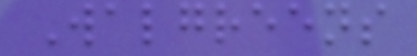Walgreens
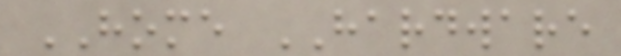HOME HARDWARE
